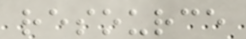resource
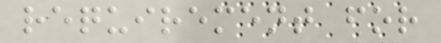requirement for
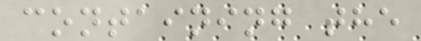containing the
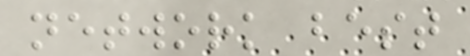network best
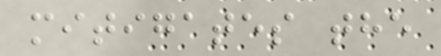mitigates the
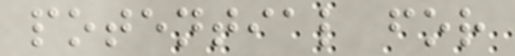potential for
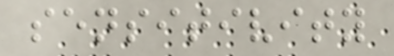sensitivity
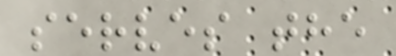serves the
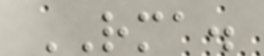RMA.
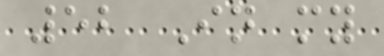52 In my
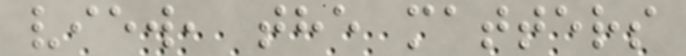view, the matters
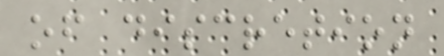of discretion
